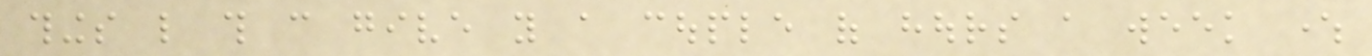things like this can give you a couple of hours a week where
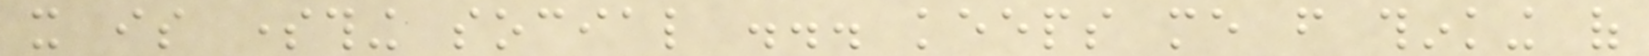it is something social ... keeps me from thinking of
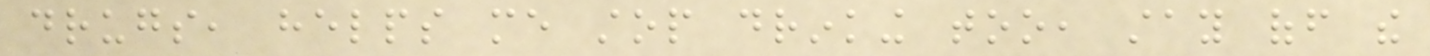drugs, helps me stop drinking too, stay off the
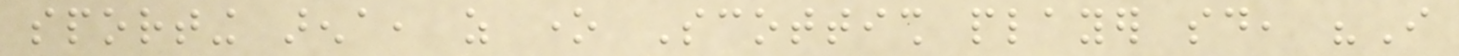sporting arena, as one Scottish player said, "I
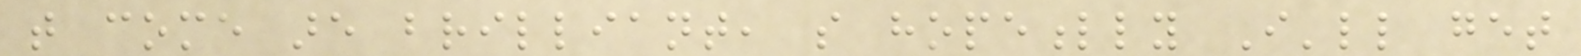that come are brilliant, so hopefully I'll get
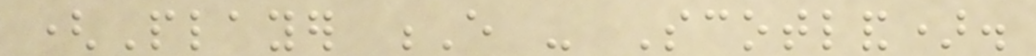(Player E - Scotland).
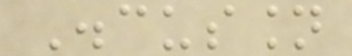Discussion
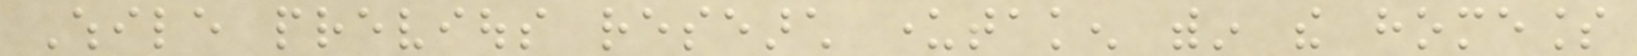While previous research undertaken within the homeless
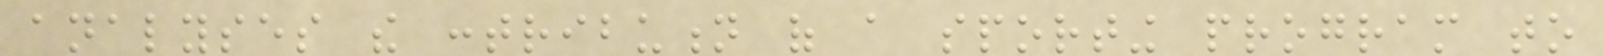analyses the contribution of a sporting program to
